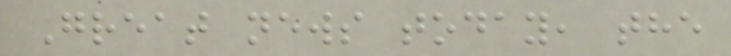Great news today, the
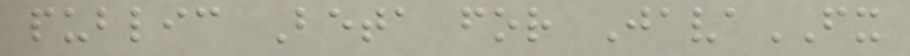public Beta for JavaFX
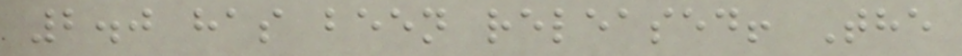2.0 has been released! The
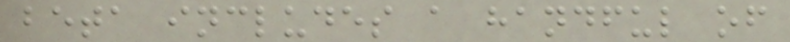beta includes a handful of
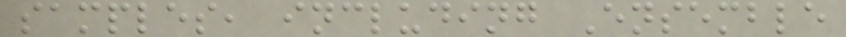samples, including Ensemble
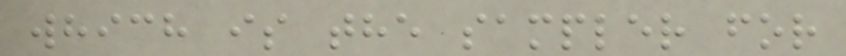which is the sampler for
